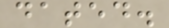dated.
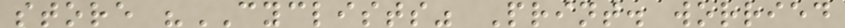store "CYCLISTS" Print. worried
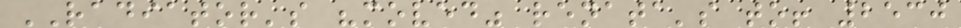RADIATOR's "moved" renata's to! 2530
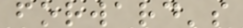forward's
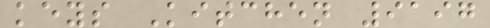keys Kitchen 9197
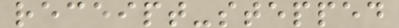receipt-stepped
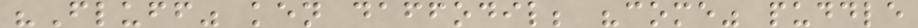"Fluff" ken daffodil; "come" puddle
